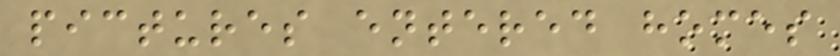pictures entered homes
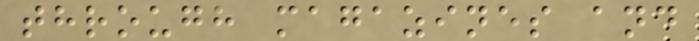through magazines and
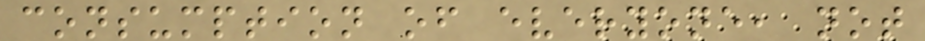consumption of everyone, not
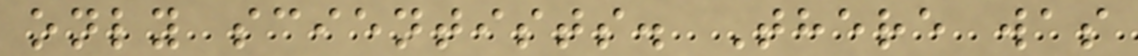only scientists. There was
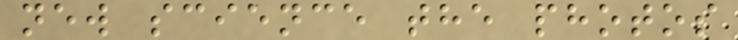new science the photos
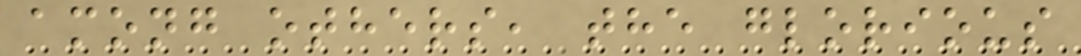among others, the glorious
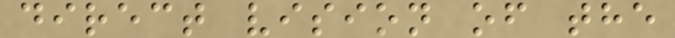direct vision of the
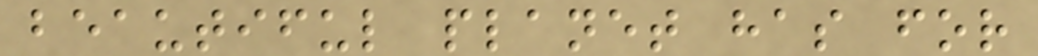beautiful planet has for
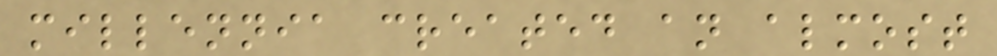millennia created an almost
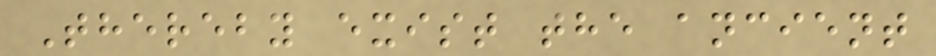Thereby exist the ancient
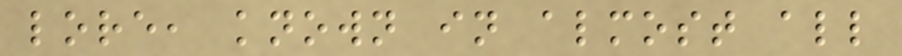lore, known in almost all
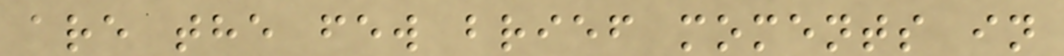are the few brief moments in
